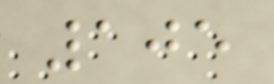105
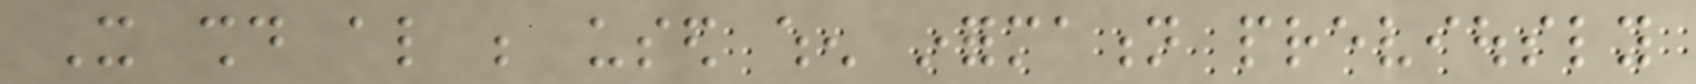It should also be used when information previously
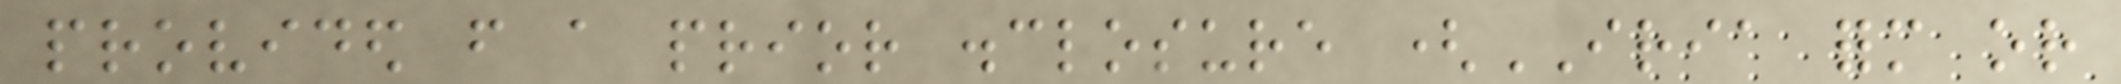provided from a prior disclosure (IRIA form or
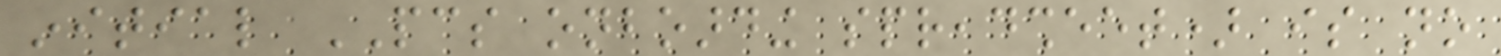initial PCS onboarding spreadsheet) is no
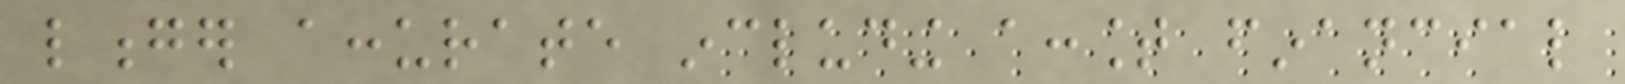longer accurate including account financial
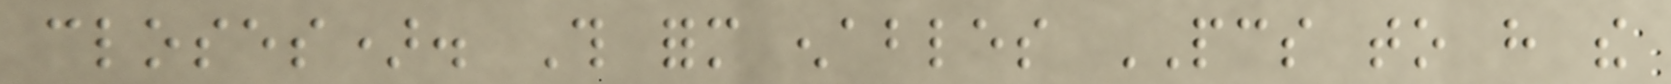closes). This form enables PCS to have the
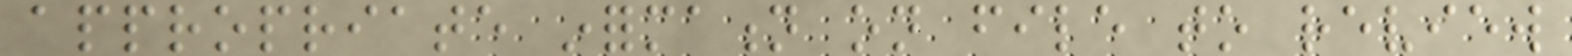appropriate information on file to review
